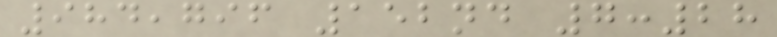984,796 152nd 7:28
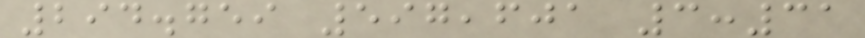294.759 597,601 3:31
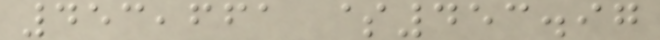453,661 $453.97
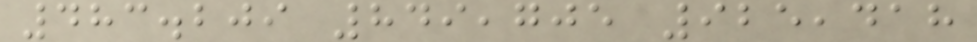483.209 849,705 925,418
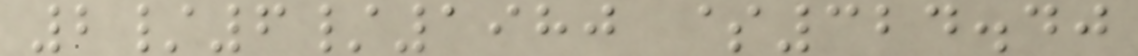2/6/1980 $324.40
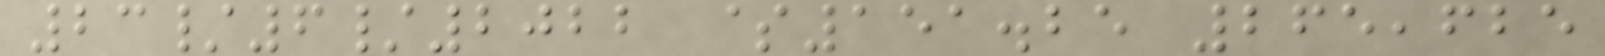23/6/2022 $151.25 265,625
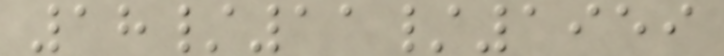18/11/1959
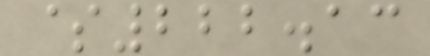$222.13
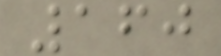160
